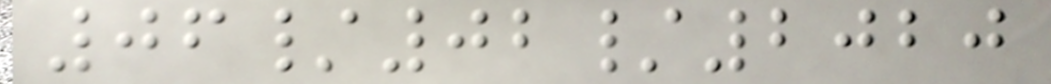06/02/2020
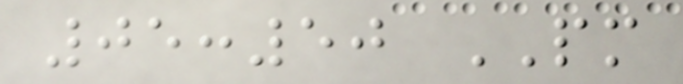05:50 PM
